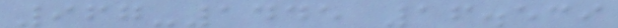967-1445 16.539
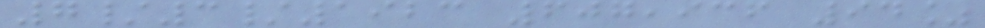7/3/1923 607,936 94%
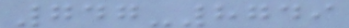747-8749
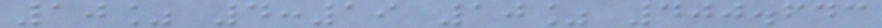10% 4:19 10% 400.643
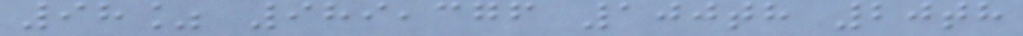98% 989,376 100th 20th
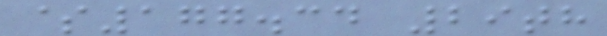$177.34 29th
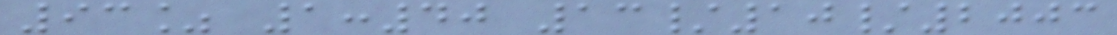93% 1:40 13/10/2003
